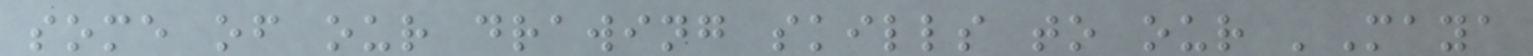some of our drawing skills to our 'Maya
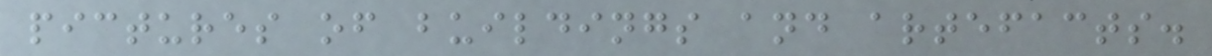pictures of buildings and artefacts.
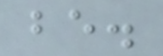be.
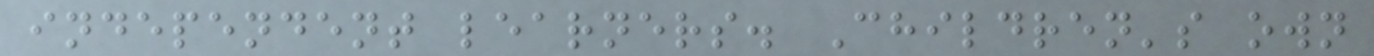independent learners. Children's own
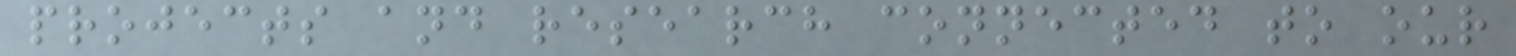projects and research connected to our
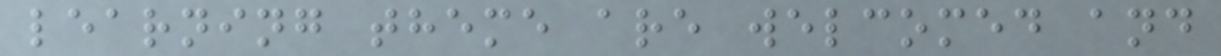learning theme are welcomed and
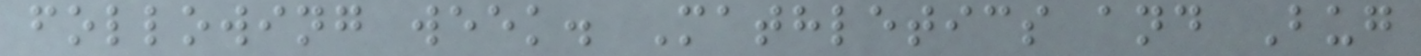following week. Mathletics and Bug
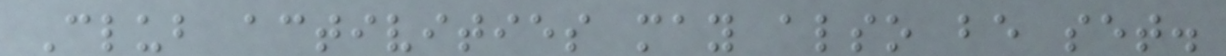Club activities may also be set.
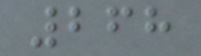268
